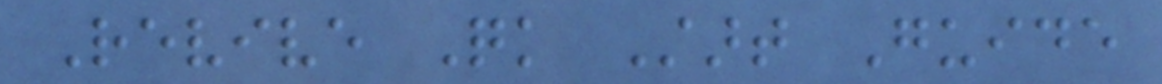Revive Quick Start Guide
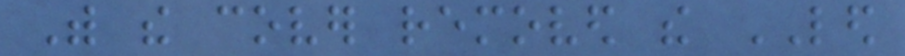With the cover removed the LED
